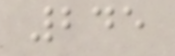245
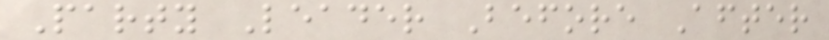Party Leader Before After
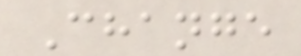Change
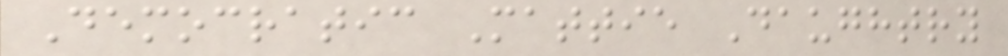Democratic Mattie Daughtry
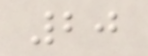20
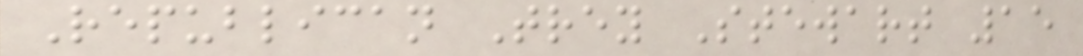Republican Trey Stewart 15
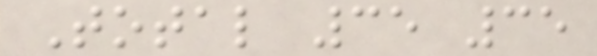Total 35 35
